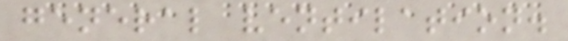general ventilation.
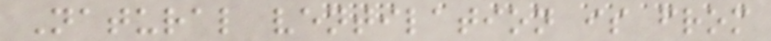Natural ventilation is from
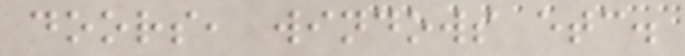doors, windows etc.
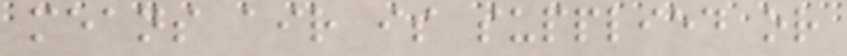means air is supplied or
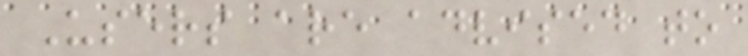Users are advised to
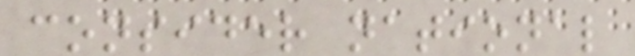consider national
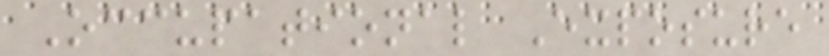Occupational Exposure
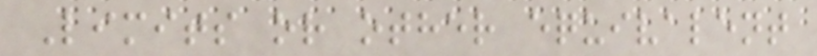Limits or other equivalent
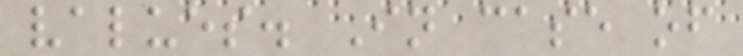values. In case of
